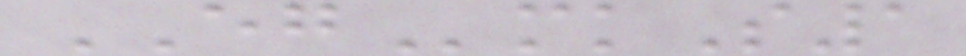EGmkS1
